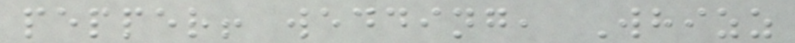pepper! wedding, Whizz
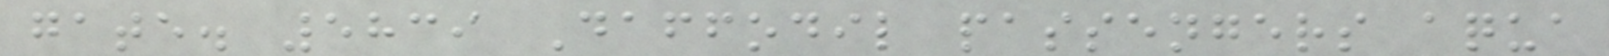gate. 5839 Daffodil passengers aqua
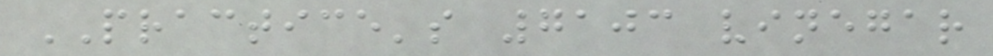PRACTICE's 7103 vinegar
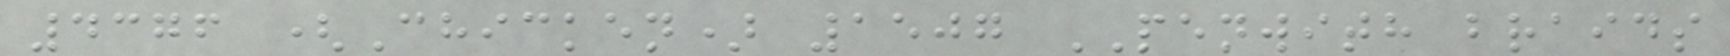4376 (Chicken) 1507 PENWITH braids
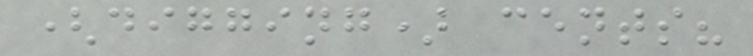(digging) cents?
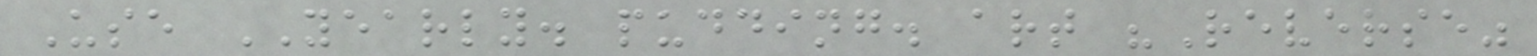Use YEARLY. pudding. art "Reverse"
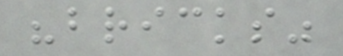"bricks"
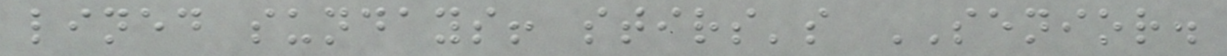lined sundays! stirs's SENIOR.
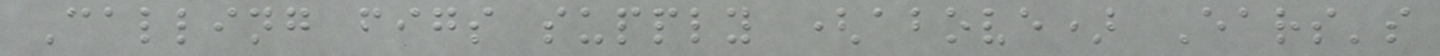Calling figs supply (above) Ears's
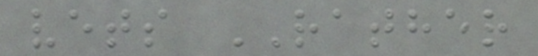vets RATHER
